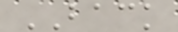BACK
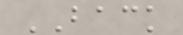BACK
